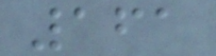161
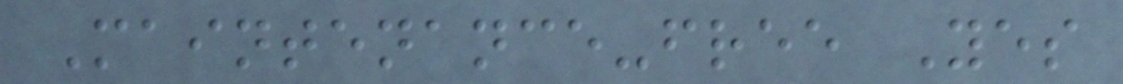Maintenance-free Yes
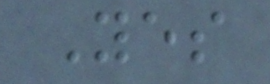Yes
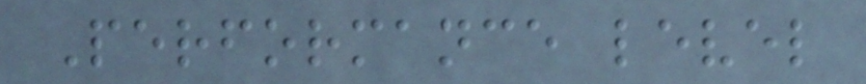Performance level
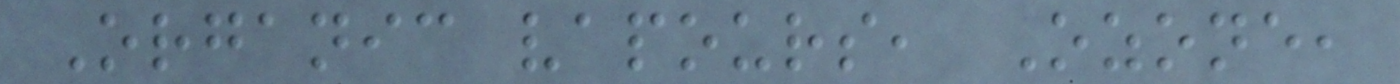Organic vapours, Ozone,
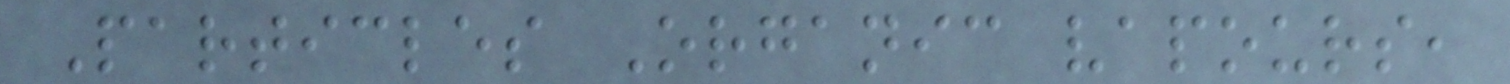Particles Organic vapours,
